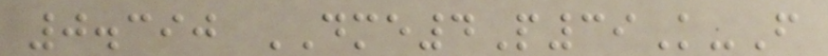0.390 DME4P39K-F
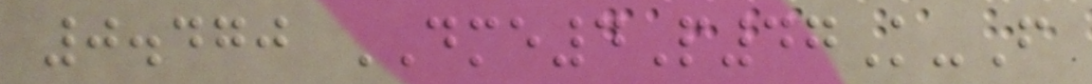0.470 DME4P47K-F
